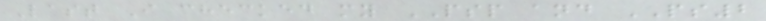Last I checked my PSP and PS2
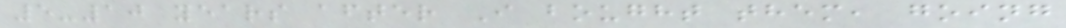5-10 years after I bought them, going
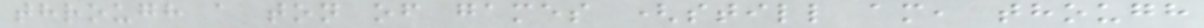through a ton of games (still am, though
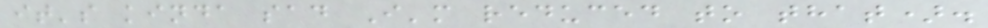it's kinda sad I'm reduced to that).
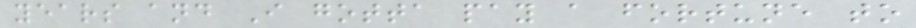years and I gotta pay a fortune to
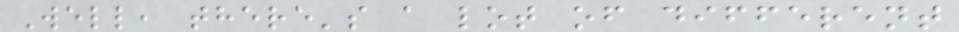Well, there's a lot of different
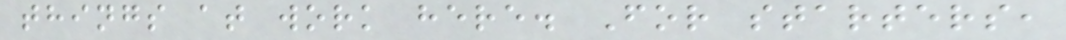things at work here. For starters,
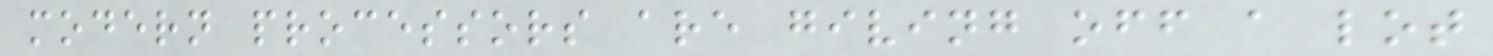modern processors are giving off a lot
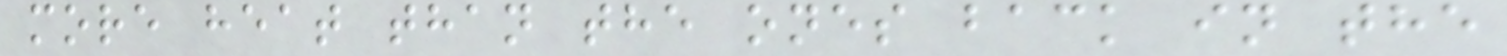more heat than the ones back in the
